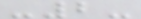-2-
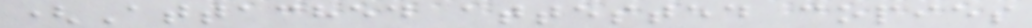(Attached attested copies
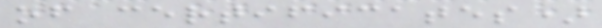of certificates)
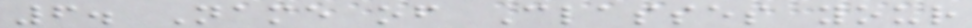6. Name of Classes your
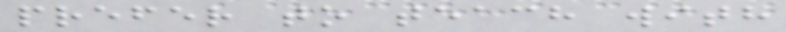prefer to teach with
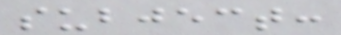subject:
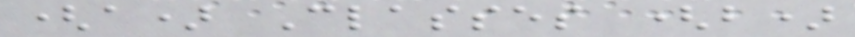(a) Classes (b)
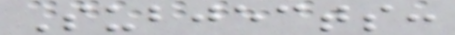Subjects:
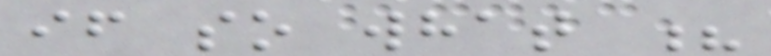if so what ?
